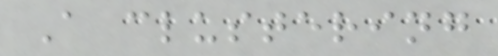A clustering
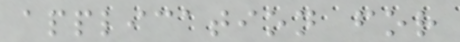application for
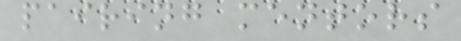pairing mentors
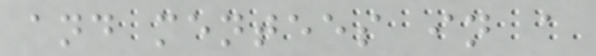and mentees in a
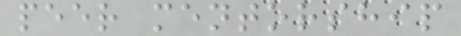peer mentorship
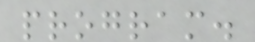program.
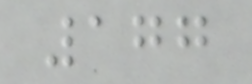177
